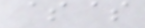$$
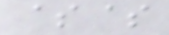$$
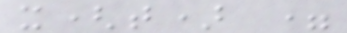x(t) =
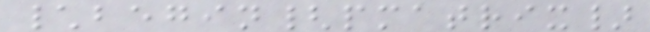\begin{pmatrix}
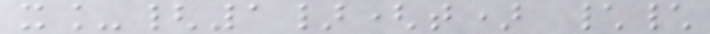x_{1}(t) \\
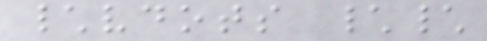\vdots \\
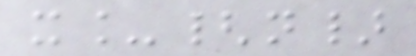x_{n}
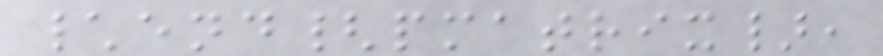\end{pmatrix},
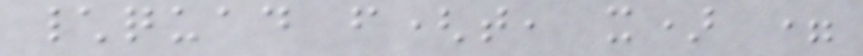\quad f(t, x) =
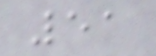51
